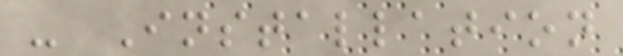- Installation
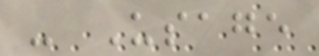- Usage
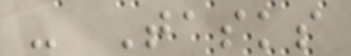- Tasks
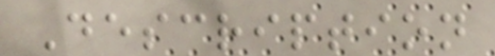Description
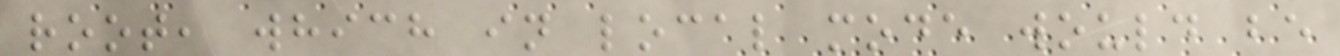root, which in local mode would be
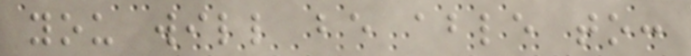you will be able to:
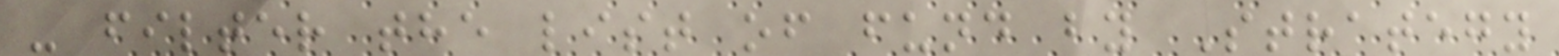- filter the list of fund by Strategy
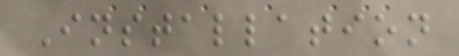Installation
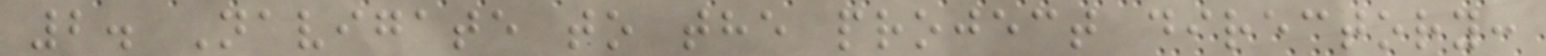2. Navigate to the project directory:
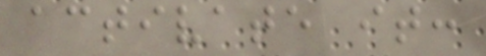activate it:
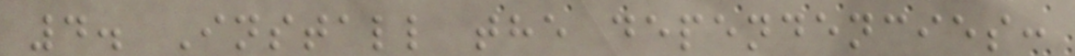4. Install the dependencies:
